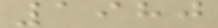1980
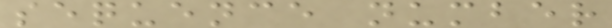sequence number
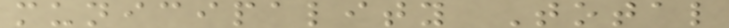municipality Total
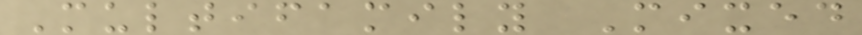Multifamily Mixed
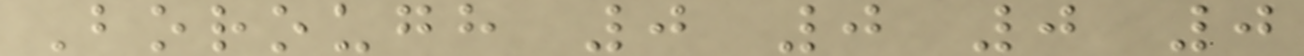Borough 0 0 0 0
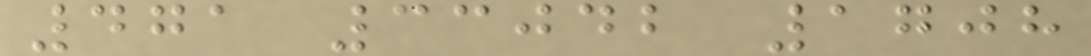471 33042 1708
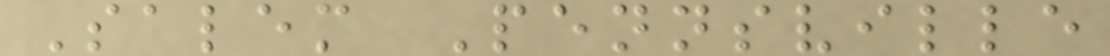Salem Pennsville
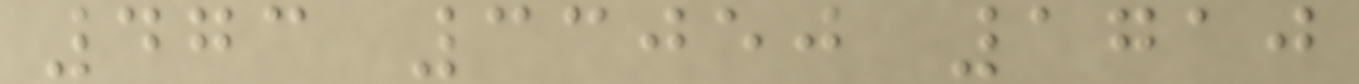473 33050 1710
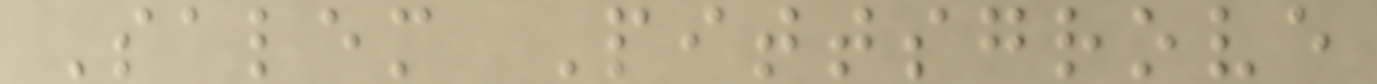Salem Pittsgrove
